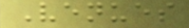Venues
